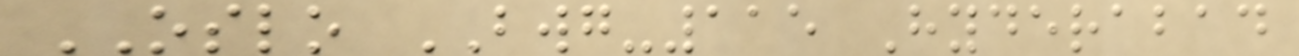OSLO BWG-115 Hyderabad
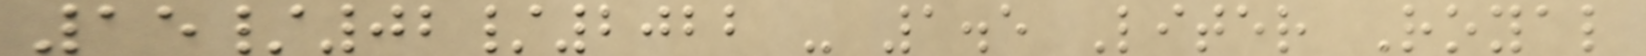15/02/2022 - 1.5 Liter Royal
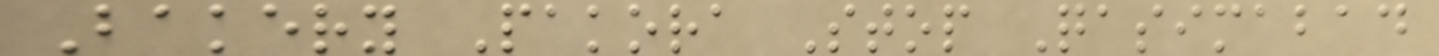Bakery Pakora Stop Qasimabad
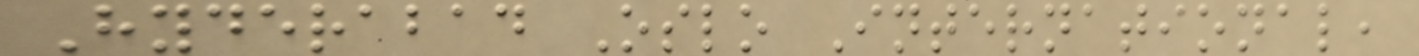Hyderabad Oslo International,
